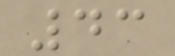43
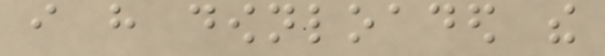i have downloaded the
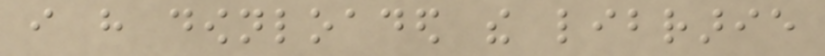i have downloaded the librarie
